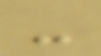-
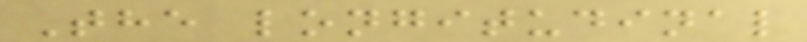The longitudinal
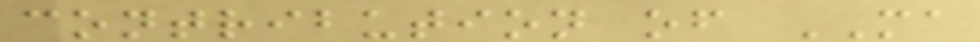contribution of MA
